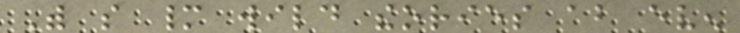With so many wild theories about even
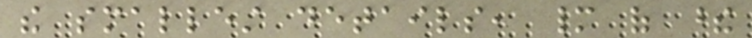the smallest details, many of these
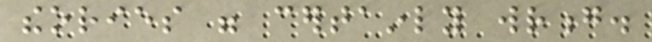theories were certainly wrong.
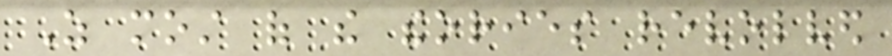As most of the theories revolved
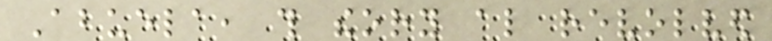Abuela, this theory also revolved
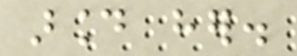around her.
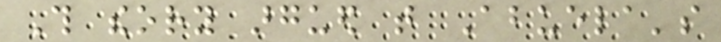This theory argued that Abuela's
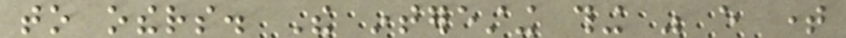to others. The interesting thing was every time
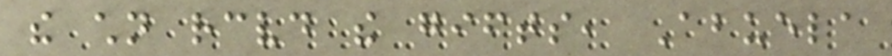the children received the gifts, Abuela
